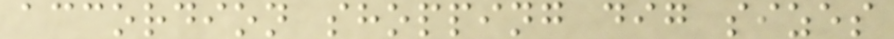accordion shopping dig sizes
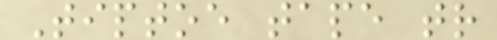Tiptoe tape tr
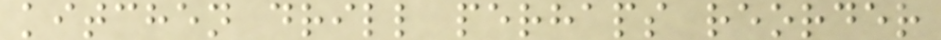kitchen drill perhaps reorder
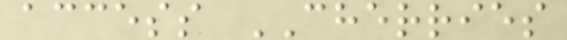access CHERRIES
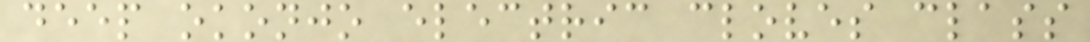deep okonjo electric cloves class
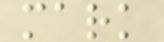mark
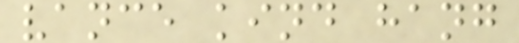vance kind hang
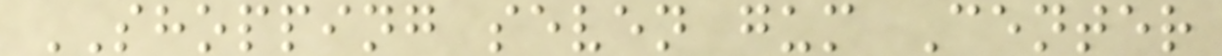SHOPPING seven gum Center
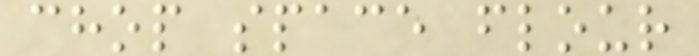chop space flour
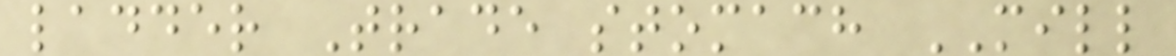ladder Trade stomach MILL
